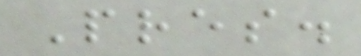Pres.
